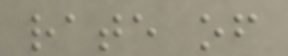rate of
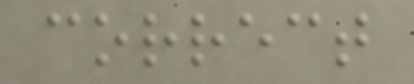correct
